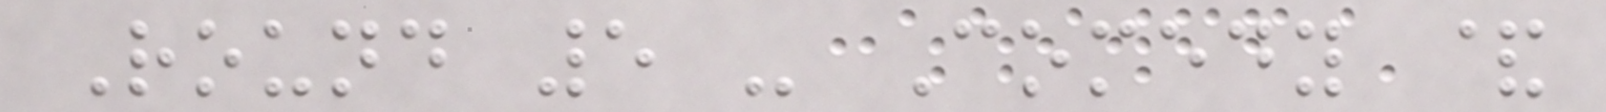Round 5 - Comedy &
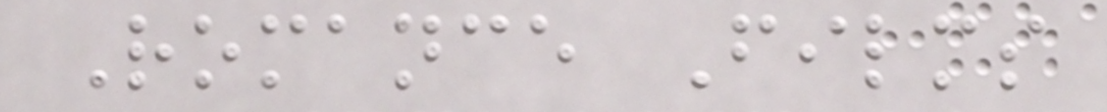Romance Films
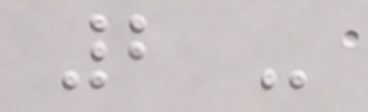2 -
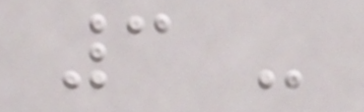3 -
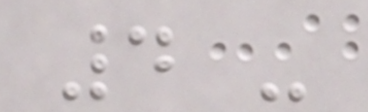4 -
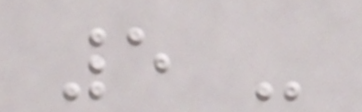5 -
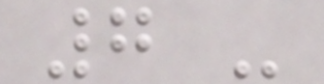7 -
